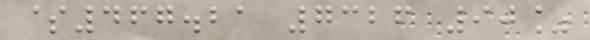$467.21 7326 90%
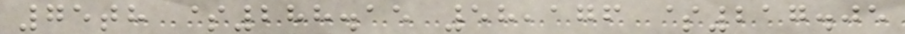75th $288.15 58,176 $217.05
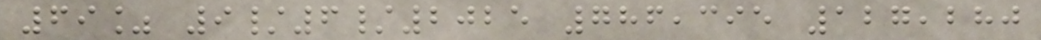69% 9/6/2025 786,395 127,280
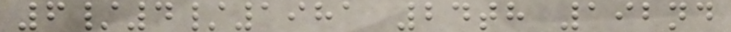6/4/1981 24th 192nd
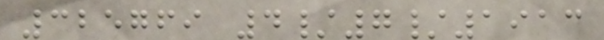325769 4/7/1913
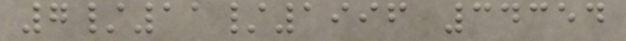7/11/1996 34354
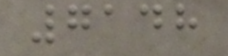7148
